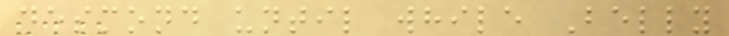desmond until while Belly
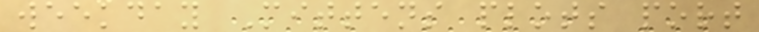weekday Mittens plots port
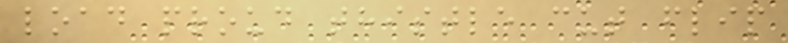load proud thistle cut flip
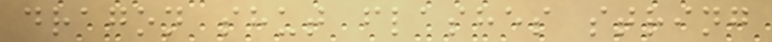dragon shut flashes string
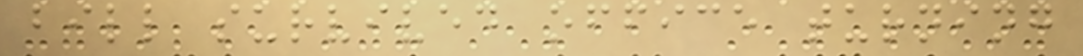bill survived office turning
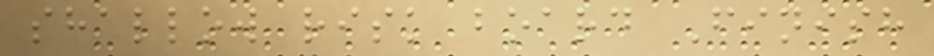shallow risk board Finish
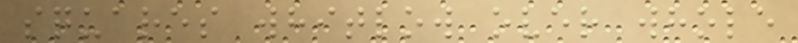squares whitlow over whole
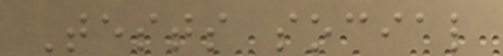Tests social
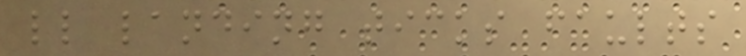ll landing ticks faults
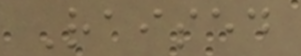Raised
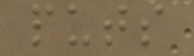puts
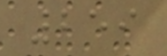259
